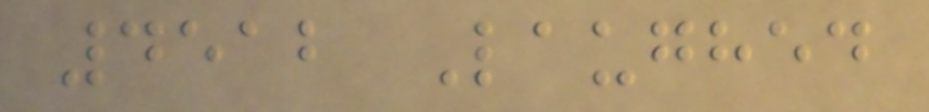4512 Laughed
